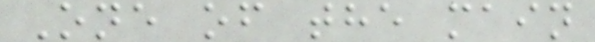One of the main
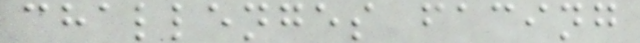challenges facing
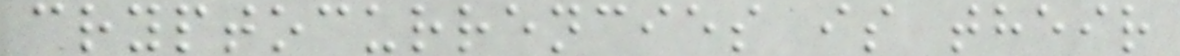cryptocurrencies is their
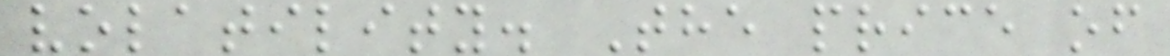volatility. The price of
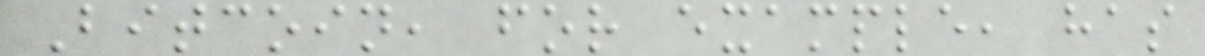Bitcoin, for example, has
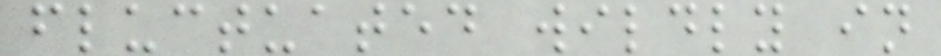fluctuated wildly in
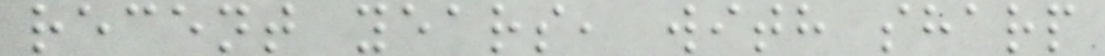recent years, with sharp
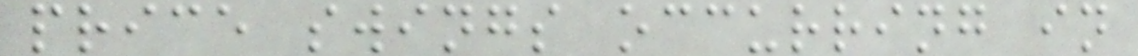price swings occurring in
